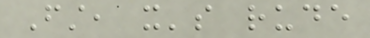First, it's rude
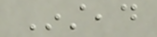Instead
